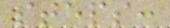steps:
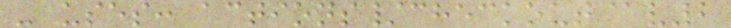- uses: actions/checkout@v2
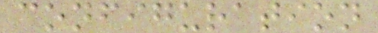configuration
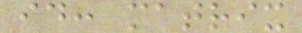id: matrix
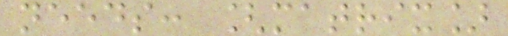needs: [matrix]
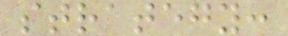strategy:
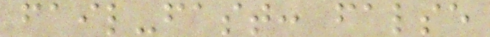fail-fast: false
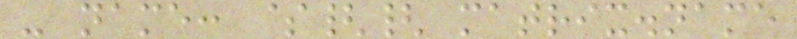- name: ${{ matrix.name
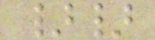}}
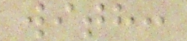with:
